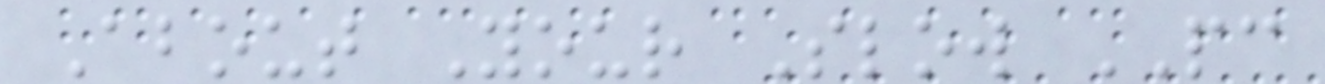About Your Slow PC
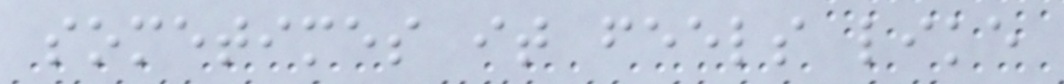sometimes it feels like
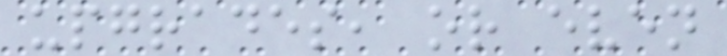upgrades, or even
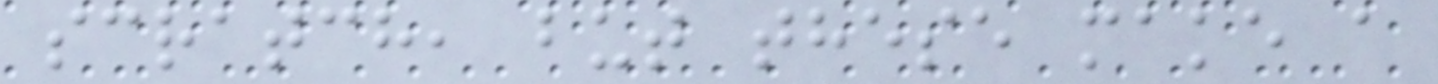scratch, but these make a
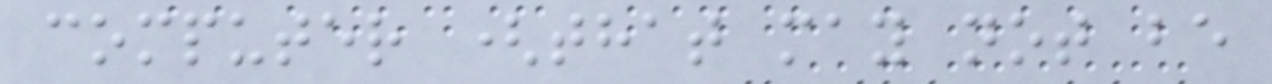computer (that may not be
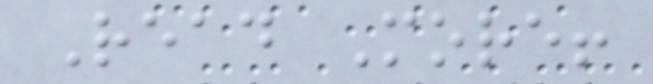Read More!
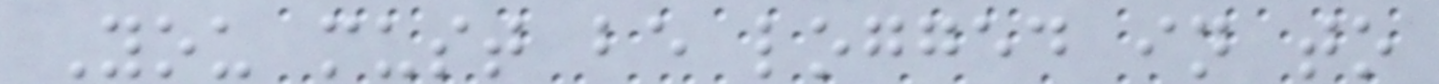You must be logged in to
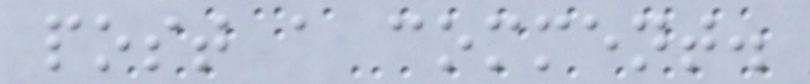post a comment.
